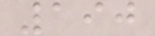190
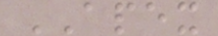APEX
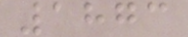1873
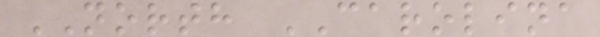NORTH CAROLINA
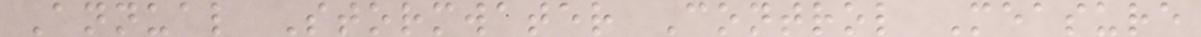Annual Stormwater Control Measure
